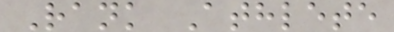Rank Athlete
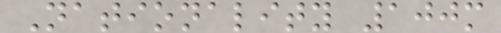Nationality 100m
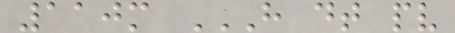110m H DT PV
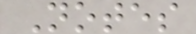Notes
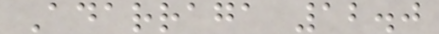Adarraga 12.0
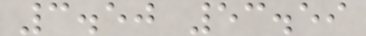3.50 53.59
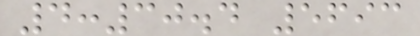4:30.4 5693
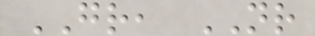GR, NR
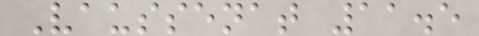Vaussenat 11.5
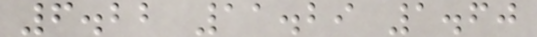6.22 11.29 1.60
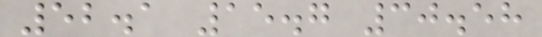52.1 15.7 30.58
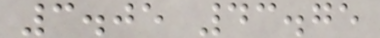3.05 43.75
